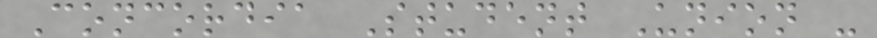Concordia Student Union -
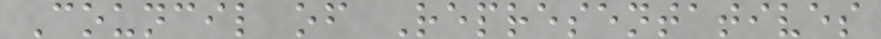Council of Representatives
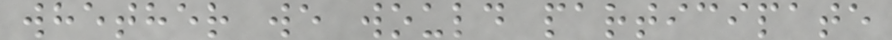whether we would participate
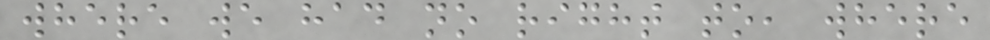where we had no right to, where
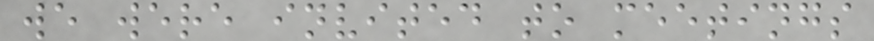we were invited to meetings
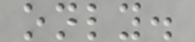only.
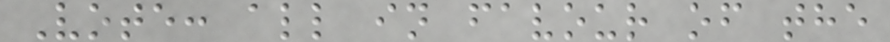Vote: all in favour of the
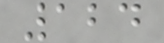124
